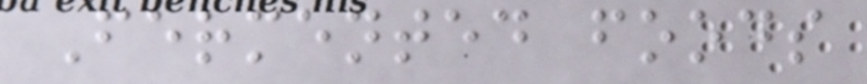Fermented foods
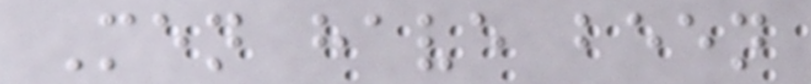Men have been
